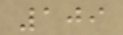109
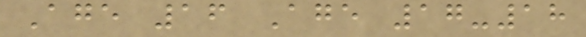Age 16 Age 17-18
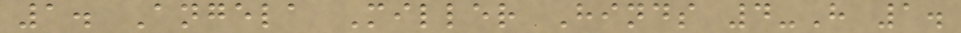1. Angela Miller Hinds 4-H 1.
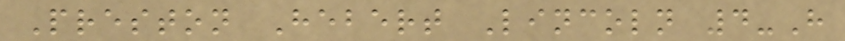Preston Hebert Lincoln 4-H
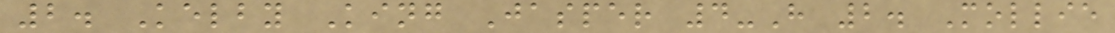2. Kelby King Jasper 4-H 2. Mollie
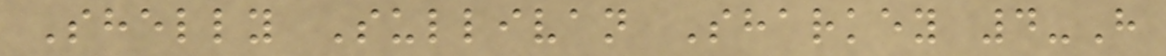Shelly Sullivan Sharkey 4-H
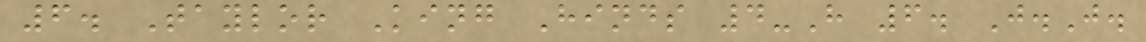6. Taylor King Hinds 4-H 6. J.J.
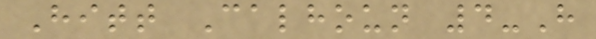Hitt Calhoun 4-H
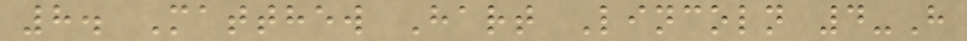8. Matthew Hart Lincoln 4-H
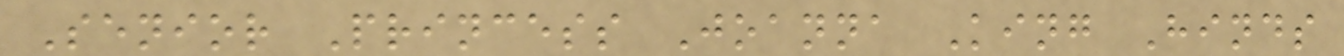Senior Princess Joanna King Hinds
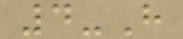4-H
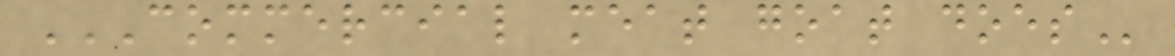COMMERCIAL MEAT GOAT DOES
